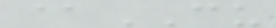@CU
